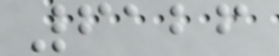6126
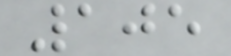105
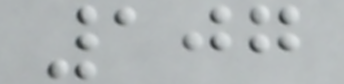107
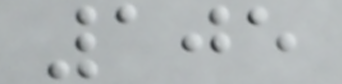105
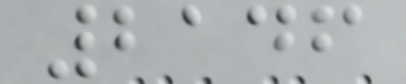2146
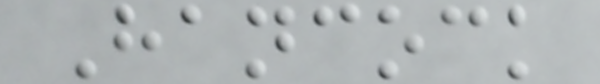Hancock
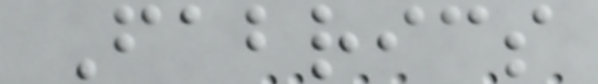Fabrics
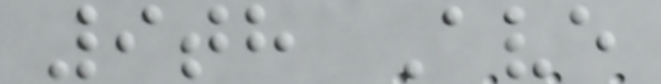9th Ave
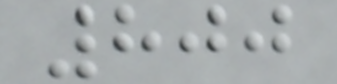800
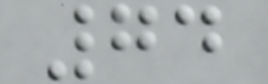74
